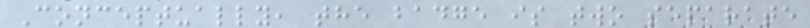Conceptually, the badge is two separate
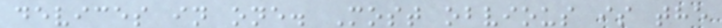devices in one. Most obvious is the
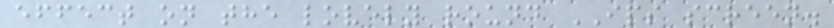effect on the lovely round IPS screen.
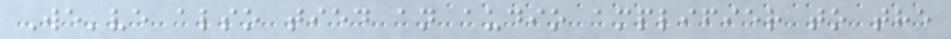We've also tied an audio amplifier to the
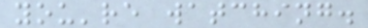you're watching.
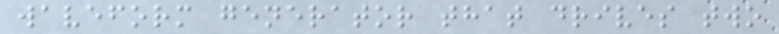waveform generator that drives two
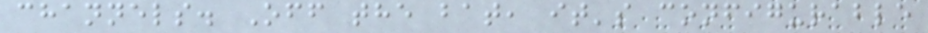channels. Off the bat, it's configurable
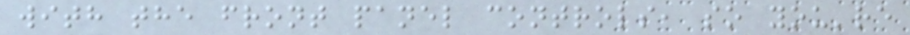with the front panel controls, so you're
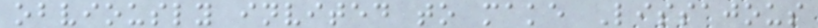obviously invited to make Lissajous
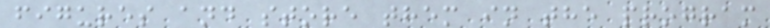figures and store them in the program
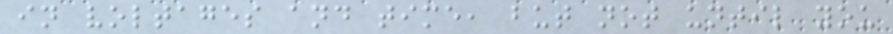in voltages and time, but not until you
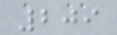209
